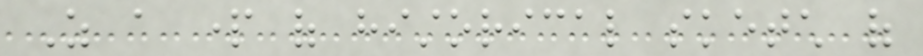As a part of historical sketch of
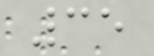35
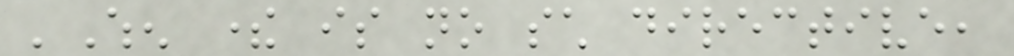'When there is no such directive,
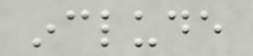include
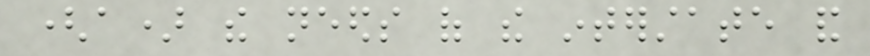(a) the needs of the interstate and
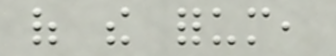of the forum,
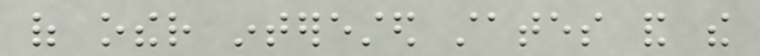of other interested states and the
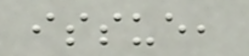issue,
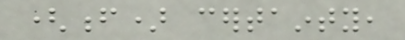(f) certainty,
